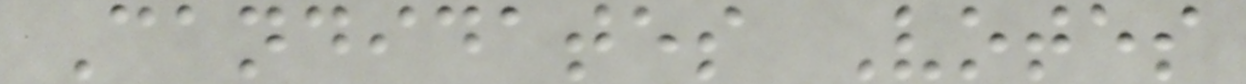Candidates Votes
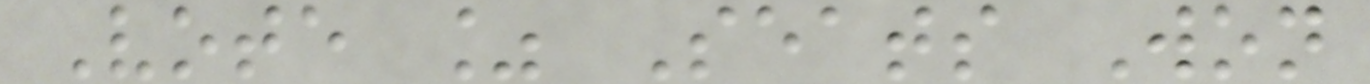Vote % Seats Won
